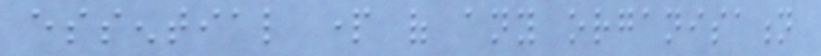essential part of any organisation
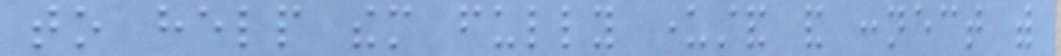to help them fully understand and connect with
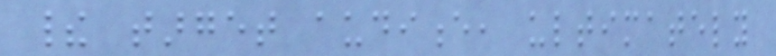their target audience, ultimately
